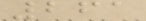261
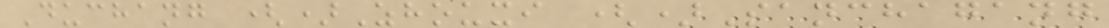Duchang ()Zhouxi ()Sanchagang
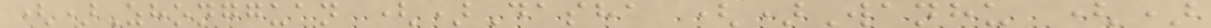()Zhongguan ()Dasha ()Wanhu ()
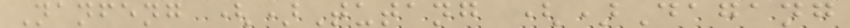Nanfeng ()Tutang ()Dagang
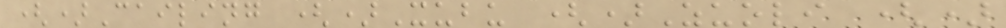()Cailing ()Xubu ()Zuoli ()
